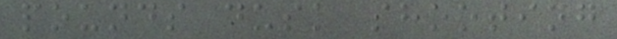pounds dusk shooting
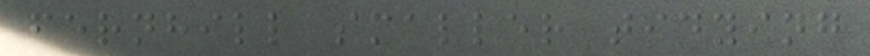fernhill smaller tidying
